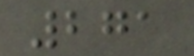271
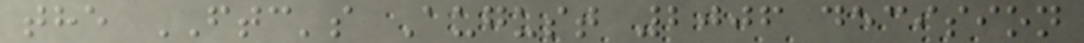the FTC's August 2006 decision
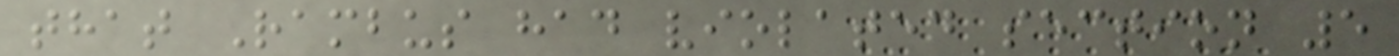that Rambus had violated section 5
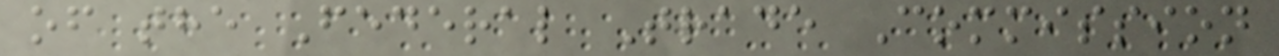of the Federal Trade Commission
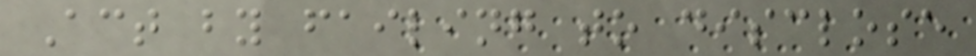Act by failing to disclose
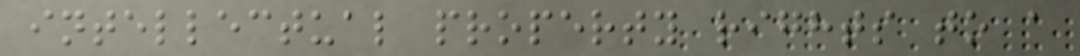intellectual property rights to a
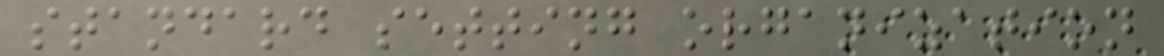standard setting organization
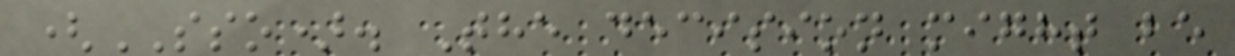(SSO). The decision might be
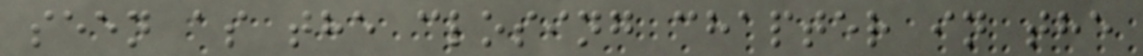seen as the closing chapter in the
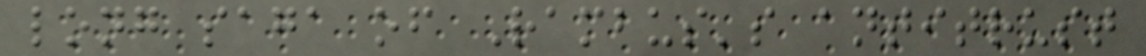long saga of Rambus's antitrust
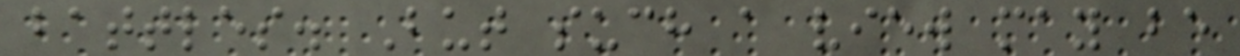battles. But such a view may be
